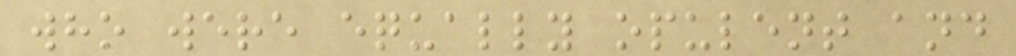who were equally opulent and
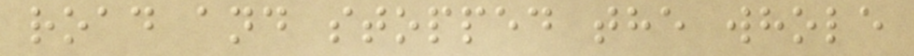road and stopped the whole
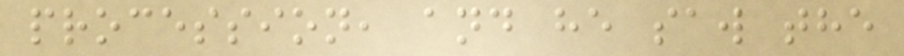procession, and he saw the
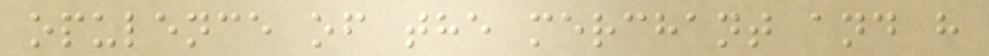opulence of the merchant and h
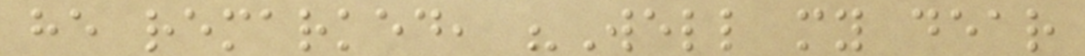he remarked, "Well my dear
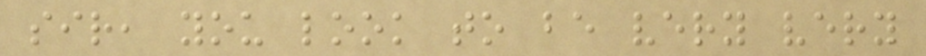sir, you look to be very very
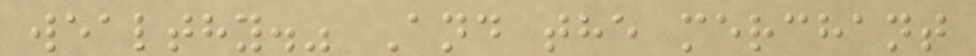wealthy." And the merchant
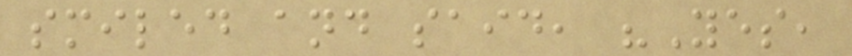smiled and said, "Yes,
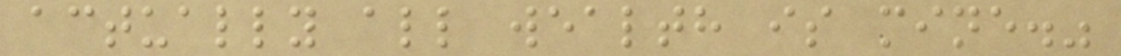actually all wealth is mine."
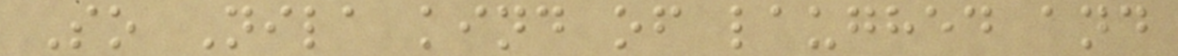So Nila kind of laughed and
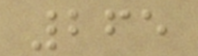265
